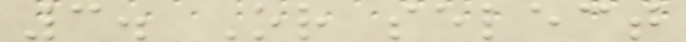3. Or select
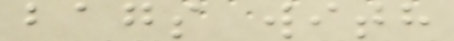bags with
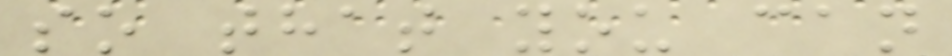so that you can
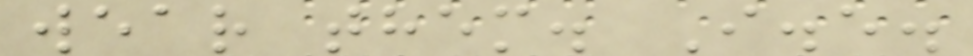wear them. I.e.
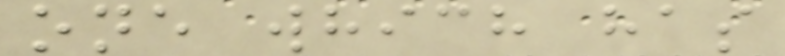one which has
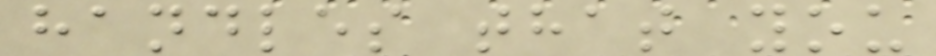handles that you
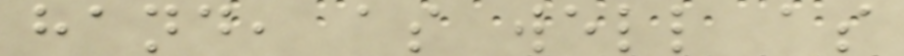hand, as well as
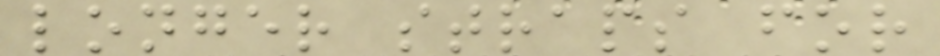longer straps for
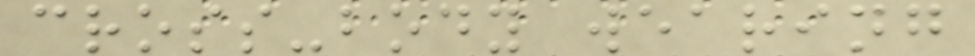cross-body wearing
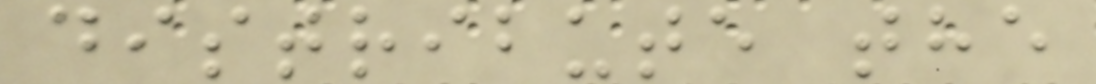distribute the
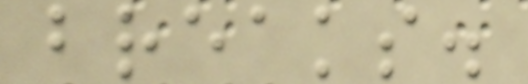breaks.
